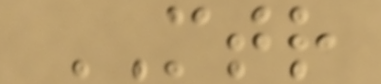MTR
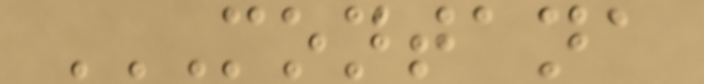MONTANA
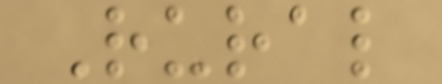Rural
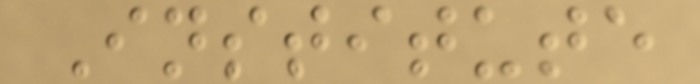Institute
